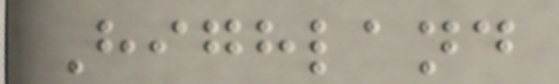Highland
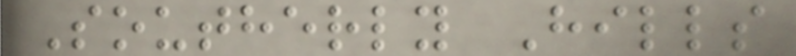Southerly Hills
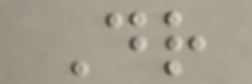Dr
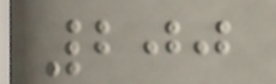200
